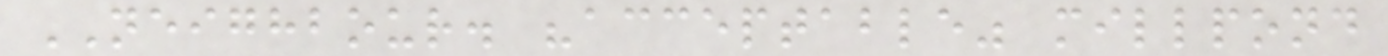NEIGHBOUR. "acceptable" millpond
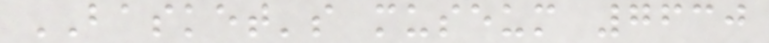BASKET's museum 7630
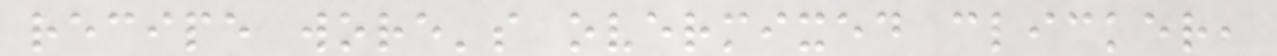recipe wore's overmixed clicker,
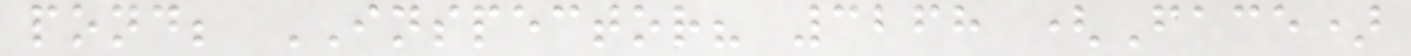pond; INSPECTOR? 3268 (Face)
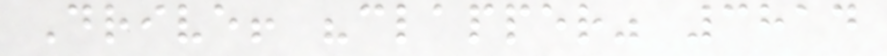Drive! "clapper" 3814
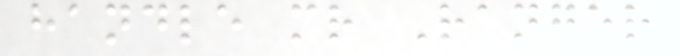handle mr Ranger
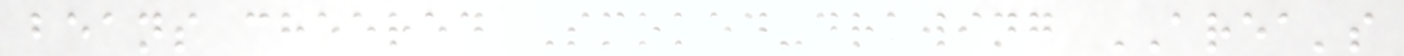beans cheered Smoked-drawing AREA's
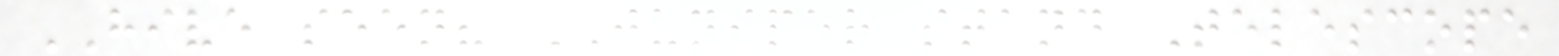HIVE seen? JUNIPER stand Telescope
